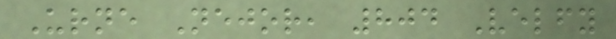Urne Nejor, 804 Velfy
